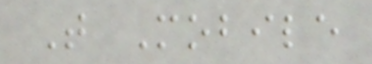T Mobile
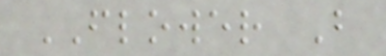FLOWER B
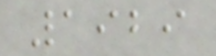1929
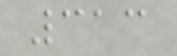313
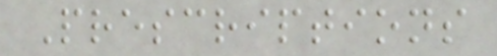Prescriptions
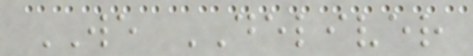WE DELIVER
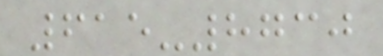615-8730
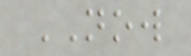NOW
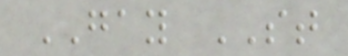GAY ST
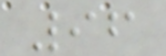96
